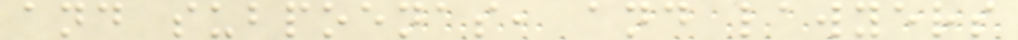and subpoenas, and lawyers
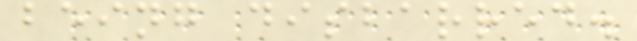being disbarred.
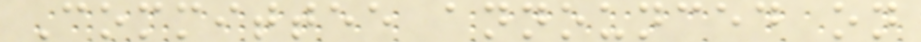Committee announced on
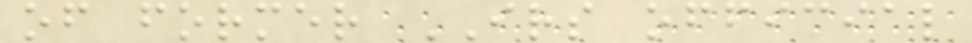of former IRS official
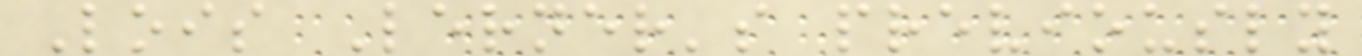Lois Lerner's previously
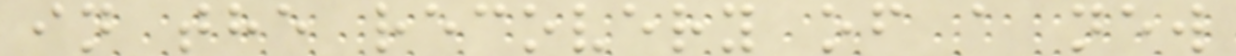in the recovery of a new
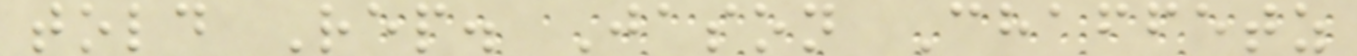told Rep. Jason Chaffetz
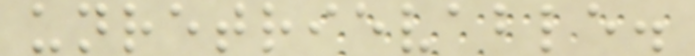unretrievable.
